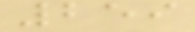259
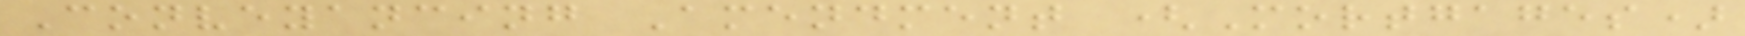Conveyancing Amendment (Mortgages)
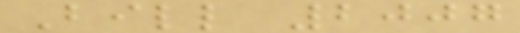Bill 2007
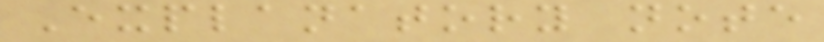Explanatory note
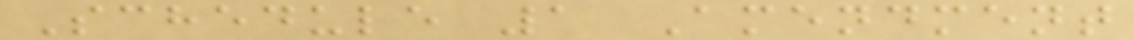Schedule 1 Amendment
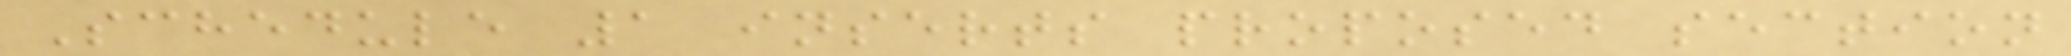Schedule 1 inserts proposed section
